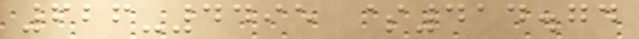626-4495 $414.74
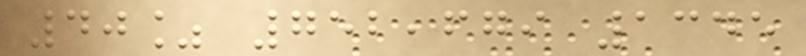40% 752,679 1345
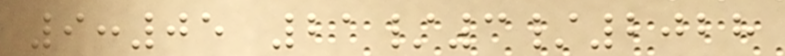9:05 21/3/2028
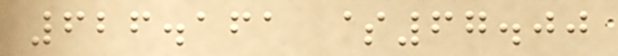626.161 $67.00
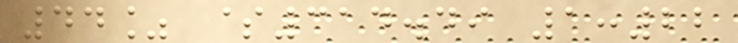44% $314.49 1:22
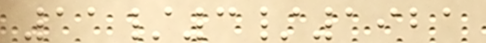11/3/1921
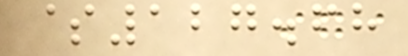$127.68
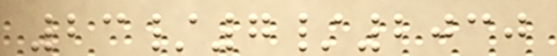23/7/2030
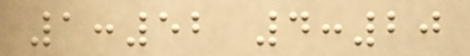1:52 4:20
